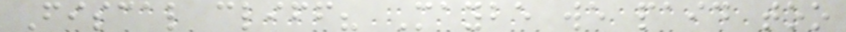Fiscal cliff? Maybe we paid too
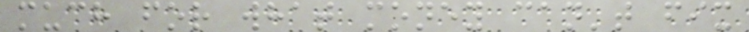much for what money can't fix
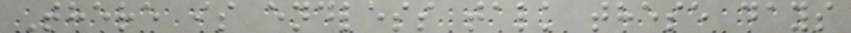There is endless talk these days
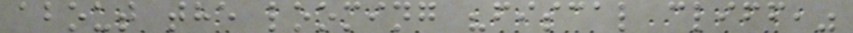about the looming "fiscal cliff,"
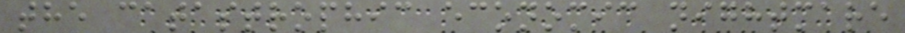the catastrophic economic nightmare
